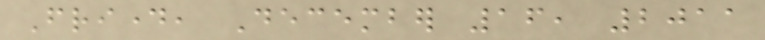Friday, December 16, 2011
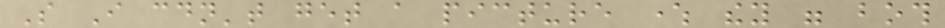So I couldn't get a picture where they were both
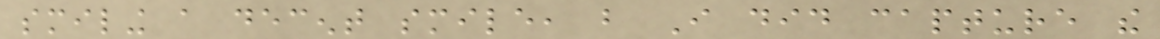smiling a decent smile, but I did capture the
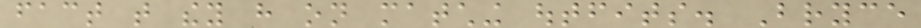fact that they have on matching outfits. Bryce
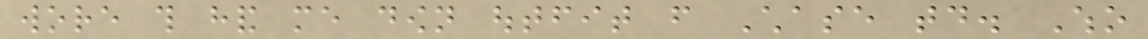wore this hand me down outfit from Chase today. Who
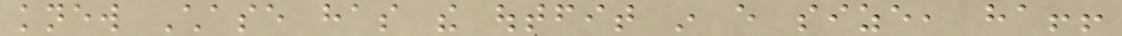knew Chase has the outfit in every size, ha!!
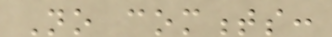No comments:
